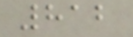812
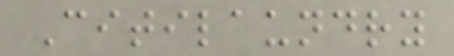Citilaundry
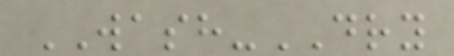WASH-DRY
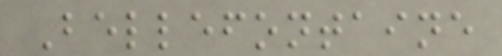Bellefontaine
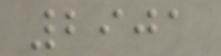2901
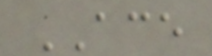ACE
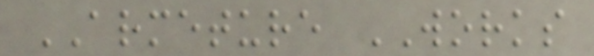ARMETURE WORKS
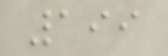199
